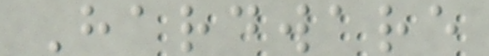Hardware
